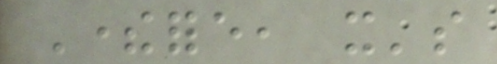Therefore, it's
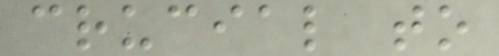crucial to
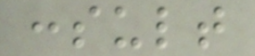consult
